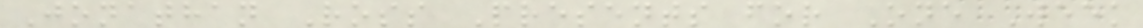Jonathan Ross Presents for One Week
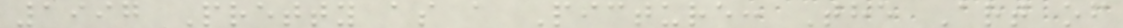1997 Pretty as a Picture: The Art of
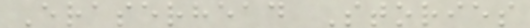Eraserhead Stories
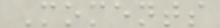Moments
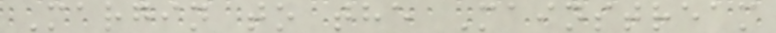Margin to the Mainstream
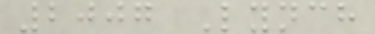2007 Lynch
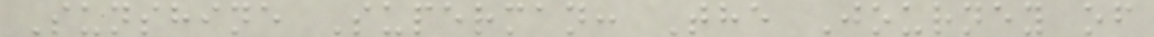Sunshine Superman: The Journey of
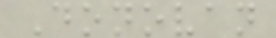Donovan
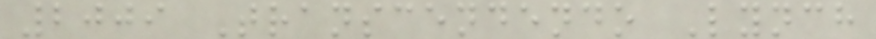2009 Transcendendo Lynch
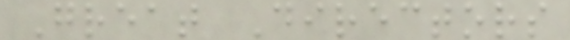Great Directors
